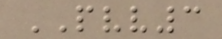PVV3
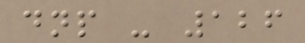dnp - 126
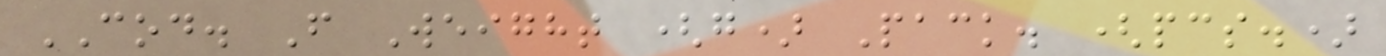COD. F Weight (g) Pack. (pcs.)
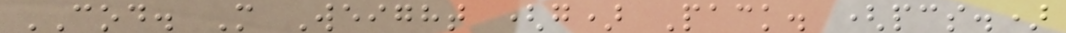COD. M Weight (g) Pack. (pcs.)
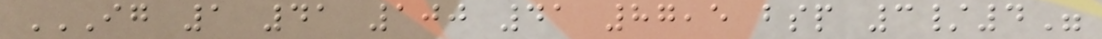IG 1 41 100 41 87,5 BSP 3/4"
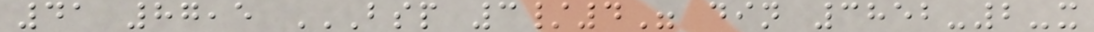41 87,5 BSP 3/4" DIN 3852-2-X
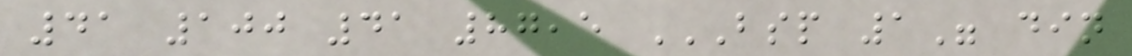41 100 41 87,5 BSP 1" DIN
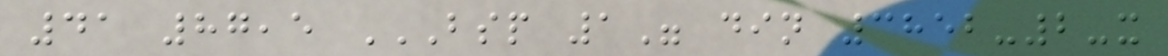41 87,5 BSP 1" DIN 3852-2-X
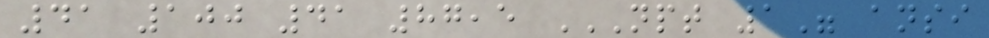41 100 41 87,5 NPT 1" ANSI
